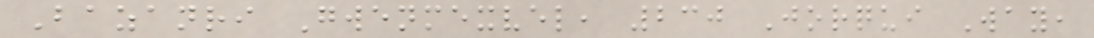Bazanri Gwenmexvel, 230 Jorqui Way,
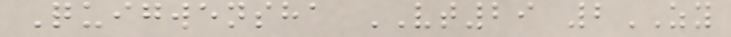Quigwensha VT29 2ZY
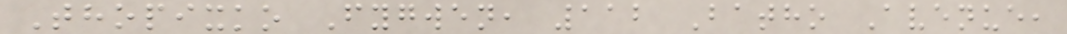Thopixko Fygwen, 112 Batho Avenue,
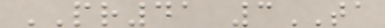PR41 3TA
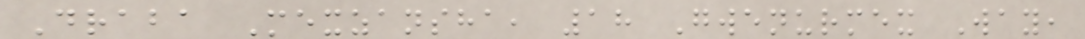Draba Mexzansha, 18 Gwenurmex Way,
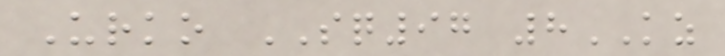Urko SQ97 8KZ
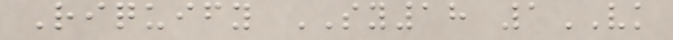Riquify SY18 1VK
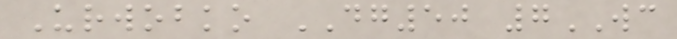Urwobko DG50 7WC
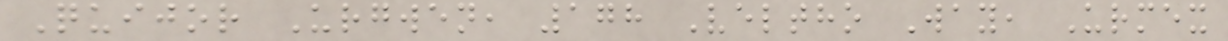Quijor Urgwen, 178 Veltho Way, Urmex
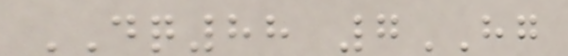DQ88 7HG
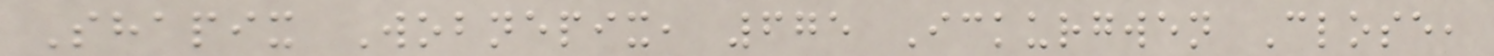Shapix Wobnepix, 675 Ickurgwen Close,
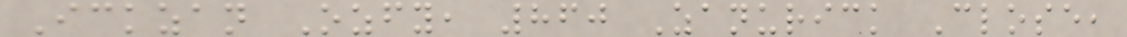Ickzan Ozfy, 860 Zanurick Close,
